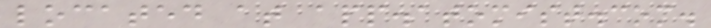located at app.atomist.com.
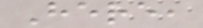Here,
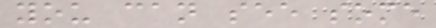you can see some
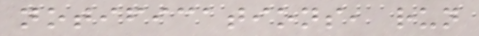notifications, run
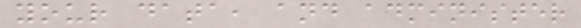your data, and administer
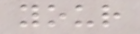your
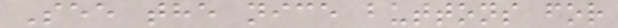See the nice buttons for
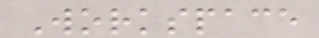Workspace
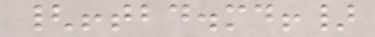{!tbd.md!}
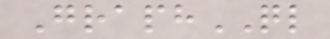GraphQL
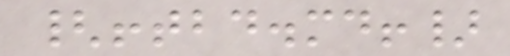{!tbd.md!}
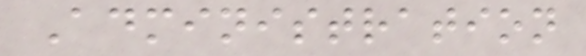Administration
